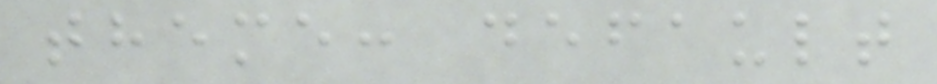theme: default
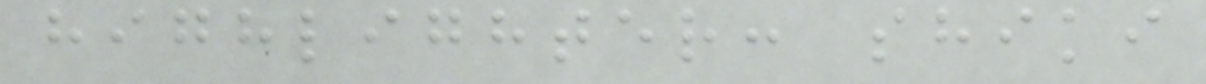highlighter: shiki
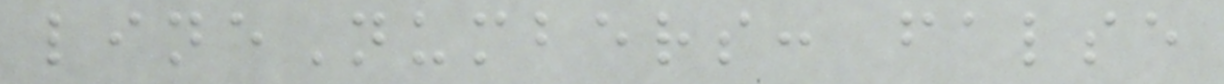lineNumbers: false
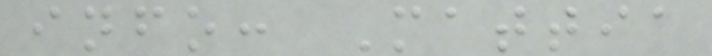info: Mattia
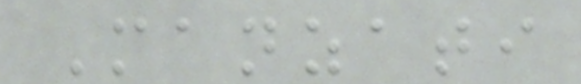Manzati
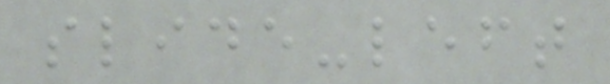slide-left
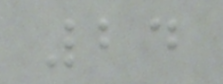24
